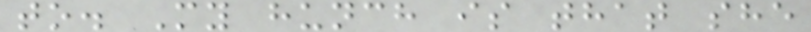to. My hunch is that she
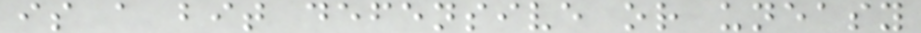is a bit defensive or uneasy
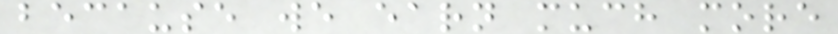because we earn much more
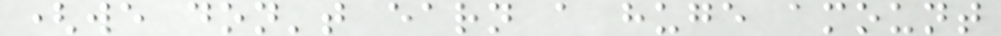(we don't earn a huge amount
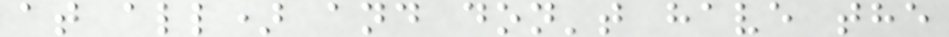at all) and don't have the
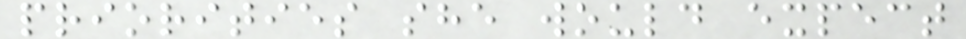priorities she would expect
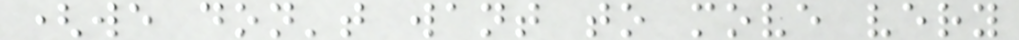(we don't want to move very
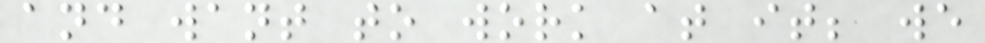and want to work at it; we
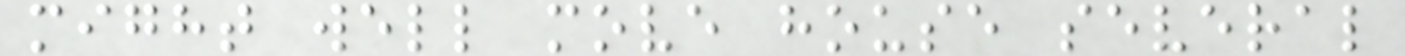might well move house several
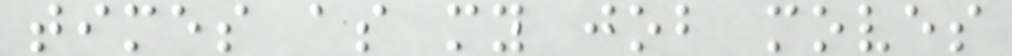times as my job moves
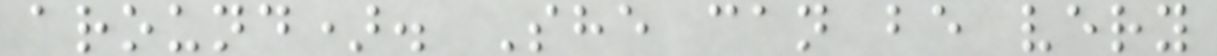around). She can be very
